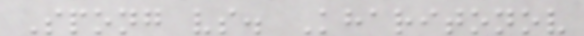Spong vs. Kharitonov
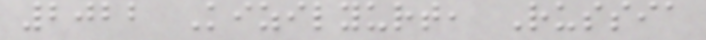2022 Kizilyurt, Russia
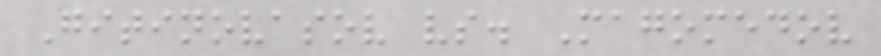Gitinovasov vs. Magomedov
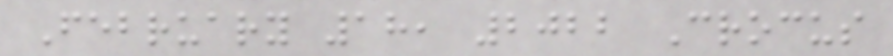February 18, 2022 Crocus
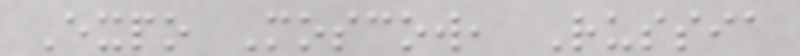Expo Moscow, Russia
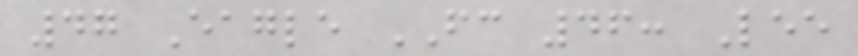47 Eagle FC 46: Lee
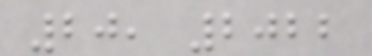20, 2022
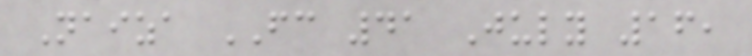Naiza FC 41 July 16,
